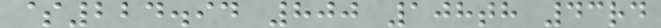$224.94 800 108th 43rd
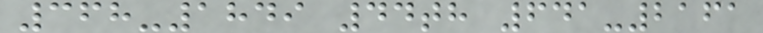368-1849 44th 641-2161
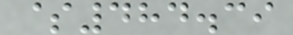$484.39
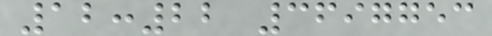12:22 3697753
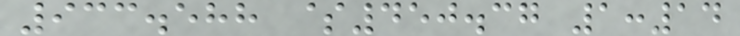933.588 $450.37 1:14
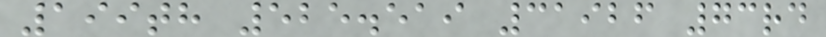199th 525.519 31926 73rd
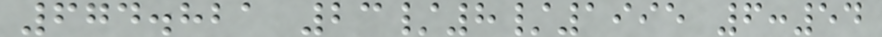674.821 23/8/1995 6:54
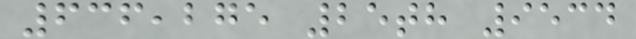636,275 25th 9534
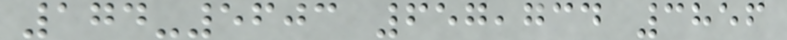174-5603 657,734 3856
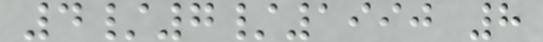4/7/1990 8
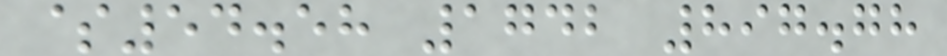$54.58 1742 897.78
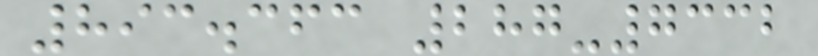893.363 287-7332
